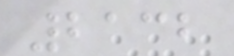2132
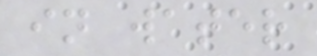in water
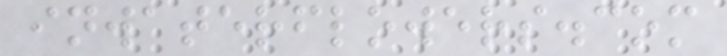inwaterflowers.com
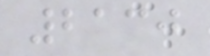2130
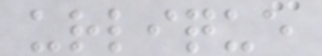urlique
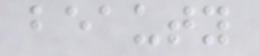beauty
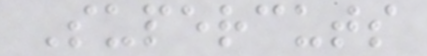Supercuts
